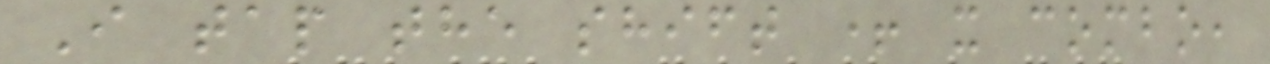I tap the shift + x combo,
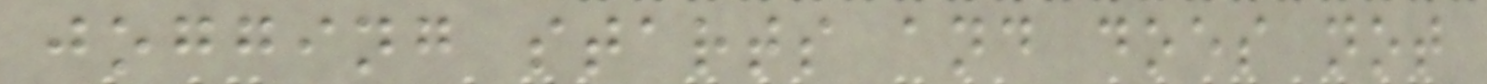jogging starts and does not
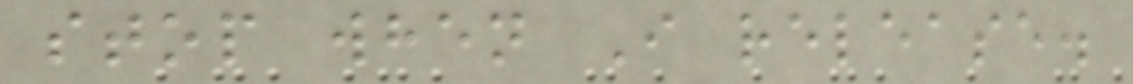stop when I release.
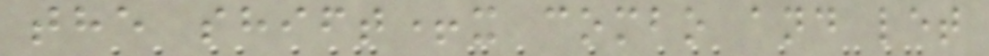the shift+x combo and let
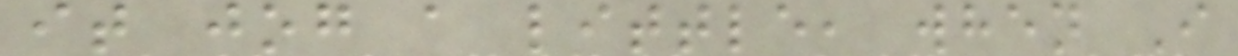it jog a little, when I
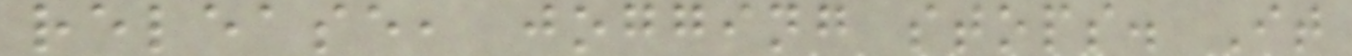release, jogging stops. It
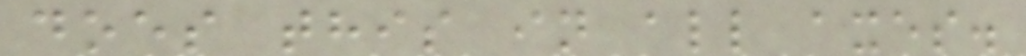does this in all axes.
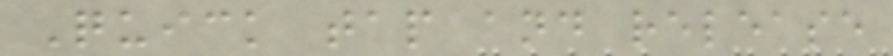Quick tap and release
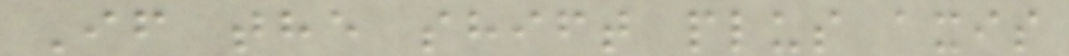If the shift plus axis
